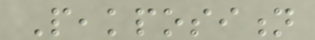Peakposition
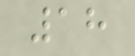18
